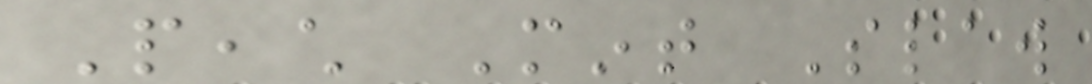Peach Mint Slaw
